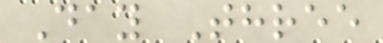Day Three
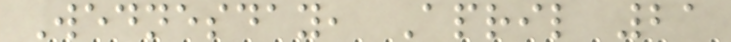Wednesday, April 21
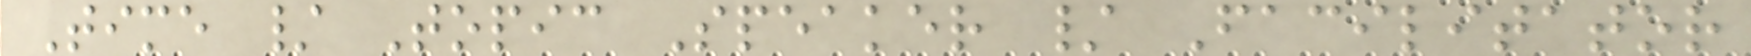Time / Topic Speaker / Facilitator
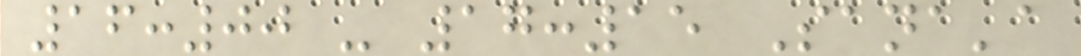16:00 - 17:15 Sana'a
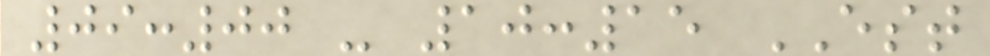09:00 - 10:15 EST
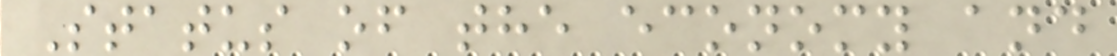Status of the economy and
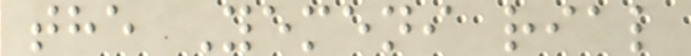the Yemeni rial
